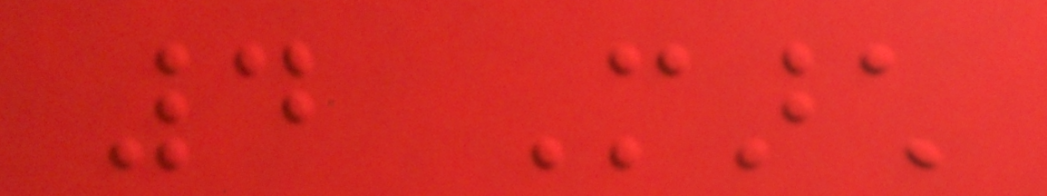4 March
